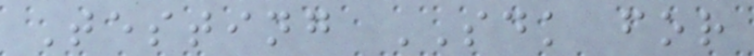Testing SDK for
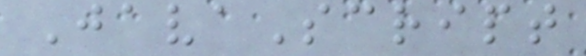JavaScript
